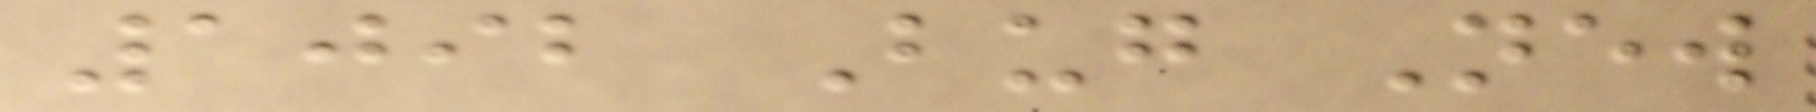1092 Bug New
